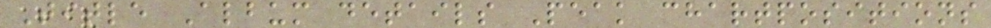Title Album details Peak chartpositions
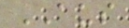AUS
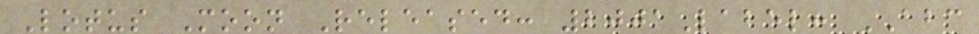Lotus Moon Released: 2001Label: ABC
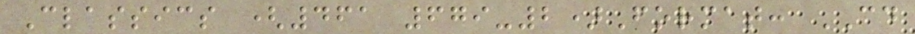Classics (461 679-2)Format: CD
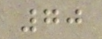70
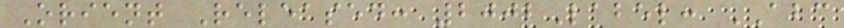Orient Released: 2002Label: ABC
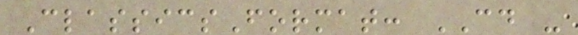ClassicsFormat: CD -
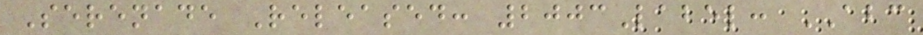Serenade Released: 2003Label: ABC
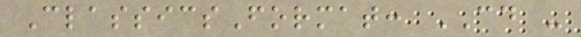ClassicsFormat: CD -
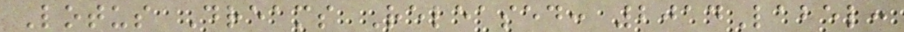Lotus Dreams Released: 2014Label:
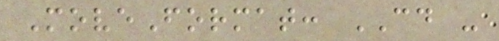MoveFormat: CD -
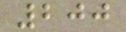200
